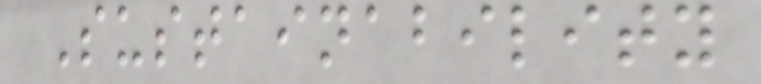Sustainability
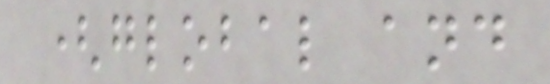(global and
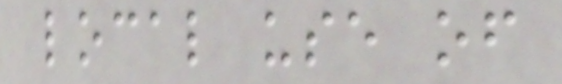local use of
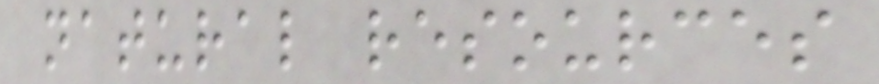natural resources
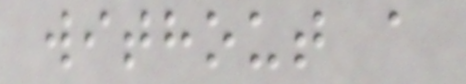without a
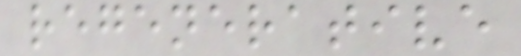regenerative
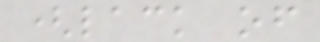(lack of
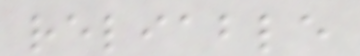reliable
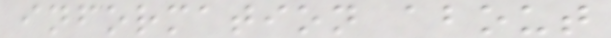information about
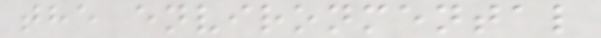the environmental
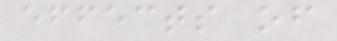effects of
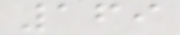169
